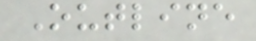Outline
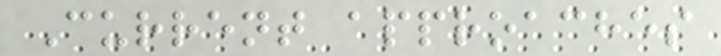Current approaches
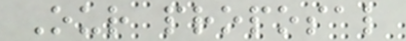Our proposal
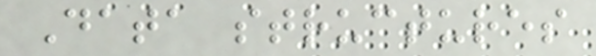Data structures
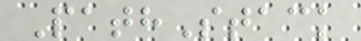PathStack
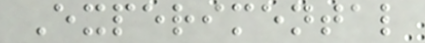Experimental
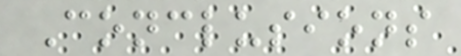Conclusions
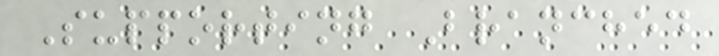Supporting Branched
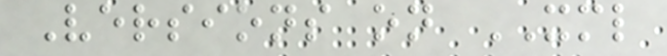Versions on XML
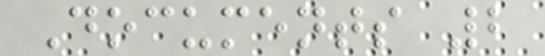Documents 2
